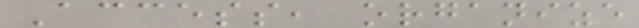Access, organize
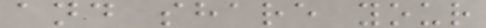and share your
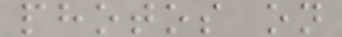photos on
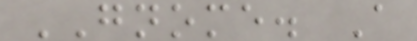GNOME. A
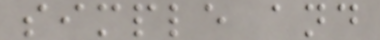simple and
